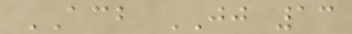ACB JJ 13
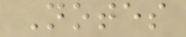Notes
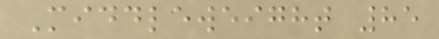Middleweight 85
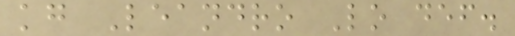kg Leandro Lo def.
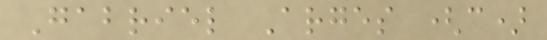Gabriel Arges (c)
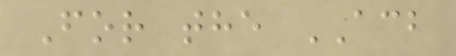For the ACB
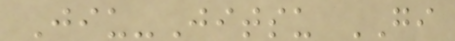Jiu-Jitsu GI
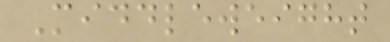Middleweight
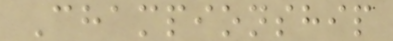Championship
